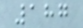187
